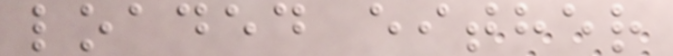loaded either
